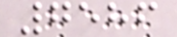7586
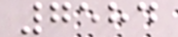7584
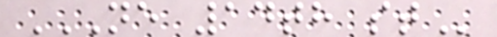NE 14TH ST
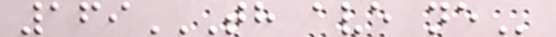169TH AVE NE
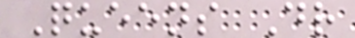Queens Dr
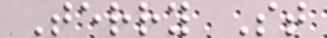Terry St
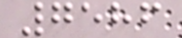7586
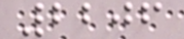2206
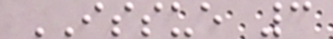ISSUE 3
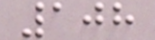108
